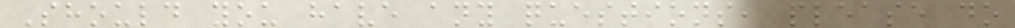Should you have any questions, please do
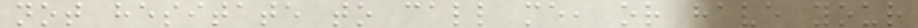not hesitate to call me, or have your
